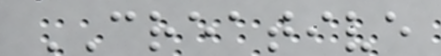CREATIVE
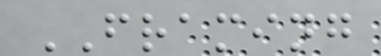FRAMING
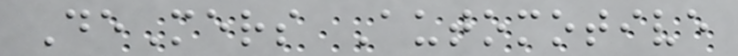DeMers Automotive
